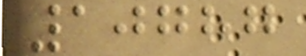10787
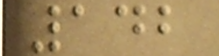142
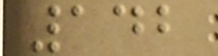142
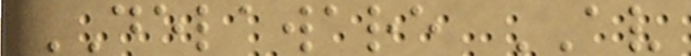DELAWARE AV
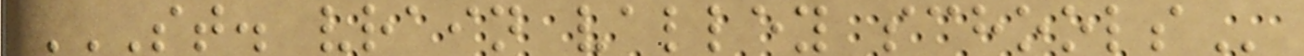ST. VRAIN VALLEY SCHOOLS
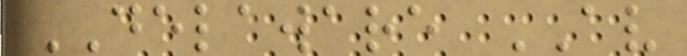DELAWARE AV
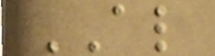AL
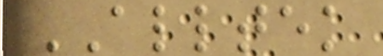ALLTEK
